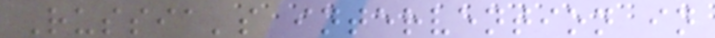Russia's intervention in
